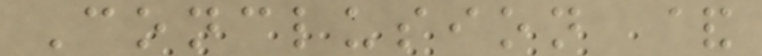Conclusion &
